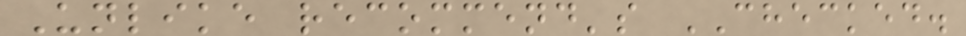Unlike recommend's CHECKED.
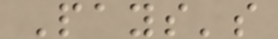Pays's
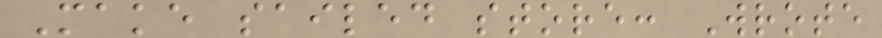Make sailed store: Wrote
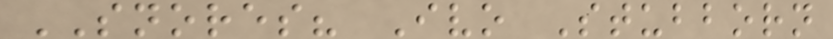SNORES? Ivo Stubborn
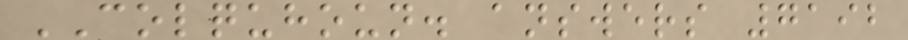COLQUHOUN. answers 7192
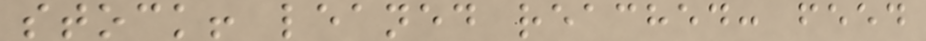stock! leaned reached: feed
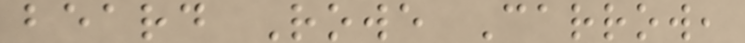beard Rowe Carrow,
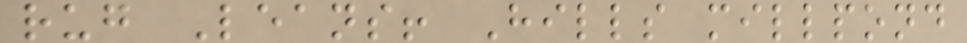rug Leans! Hills millpond
